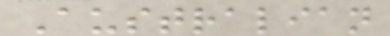Australian
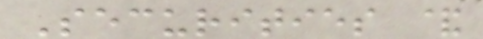Securities &
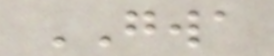GWA
